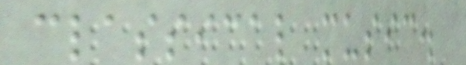classical music.
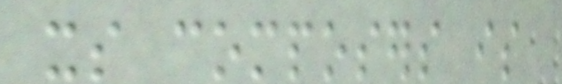its composers is
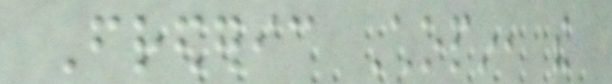Frederic Chopin, the
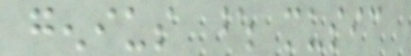genius whose music
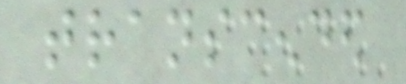transcended
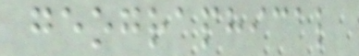geographical
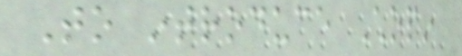To introduce Chopin
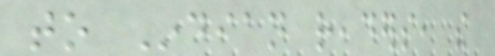to Indian readers, the
